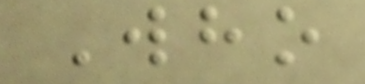Who
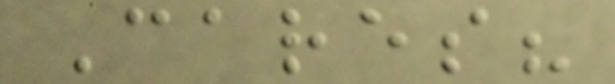Cares?
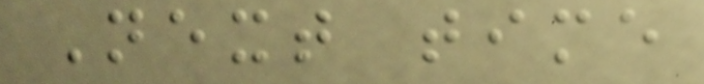Next time
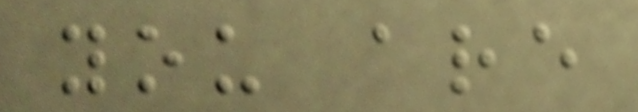you are
